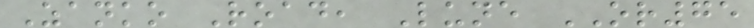Zanko Road, Lune OR75
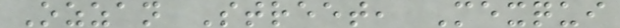Ozzan Street, Mexqui
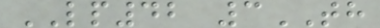LP42 3TH
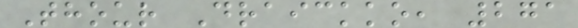Thour Draickko, 271
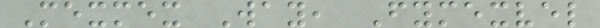Mexmex Way, Fymexvel
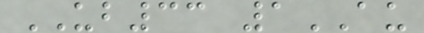UB33 1AU
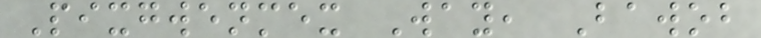Pixgwenmex Way, Bawob
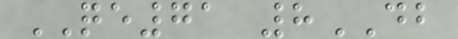QE71 8DB
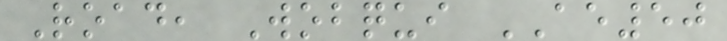Road, Wobqui AE50
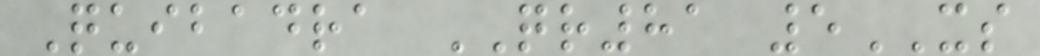Quibadra QR81 5XS
